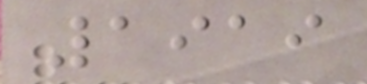1919
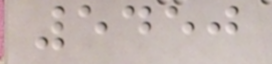5450
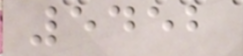5452
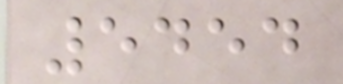5454
